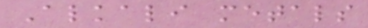Alkali metals
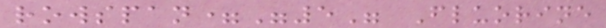rowspan="5" Fluorine
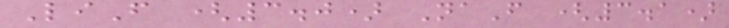LiF (3.0) NaF (3.1)
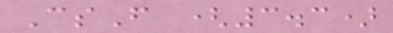CsF (3.3)
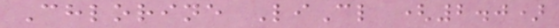Chlorine LiCl (2.0)
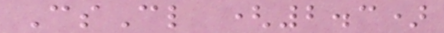CsCl (2.3)
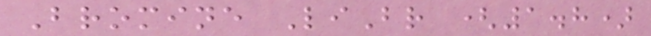Bromine LiBr (1.8)
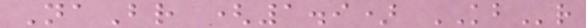NaBr (1.9) KBr
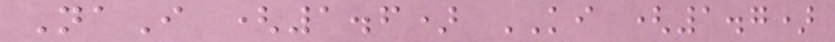NaI (1.6) KI (1.7)
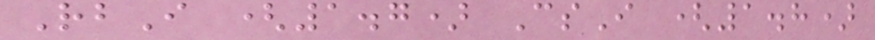RbI (1.7) CsI (1.8)
